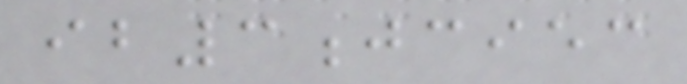ib3jciec
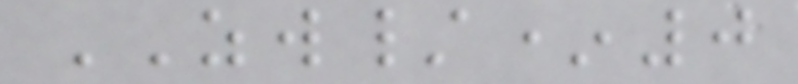ZW/*0
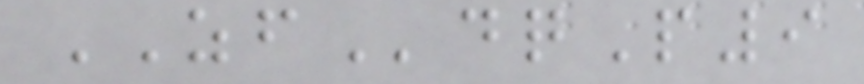ZFdqP9
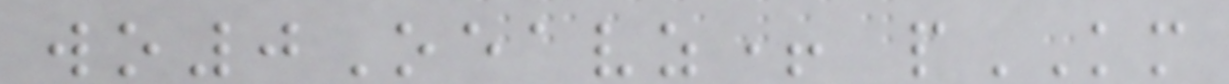wo0Oeavz+ pKM
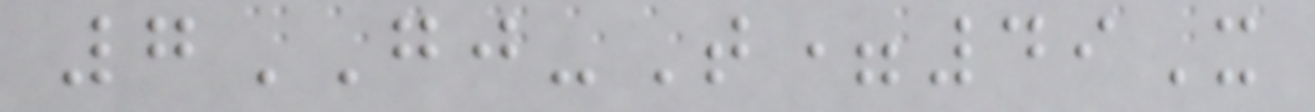7GJ-T=49X
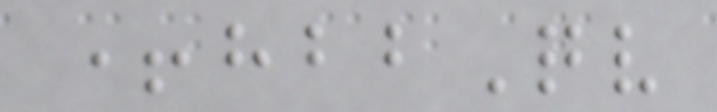+hbbQv
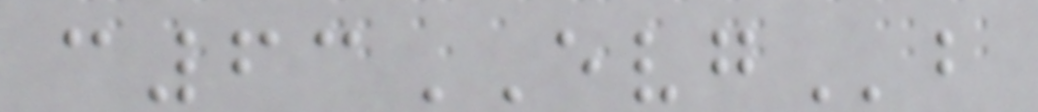c63EVGb
